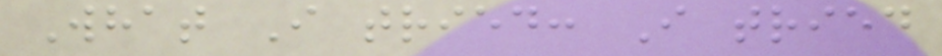What I tried: I tried
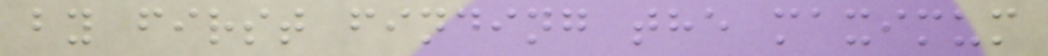by first finding the maximum
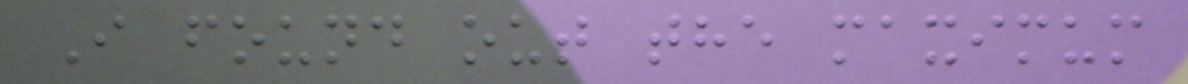I found out the maximum
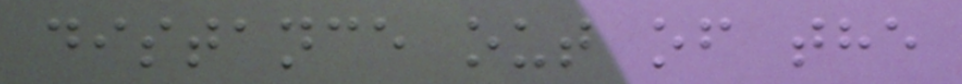distance out of the
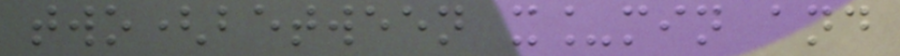two(between x_min and
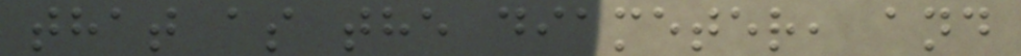that as the diameter, and
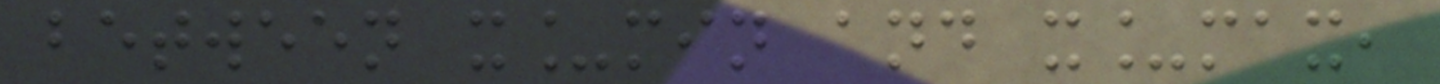between x_min and x_max,
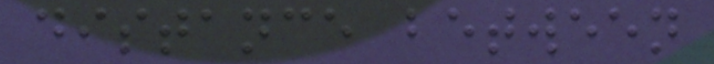distance between
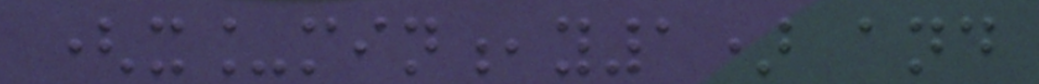(x_min,y1) and
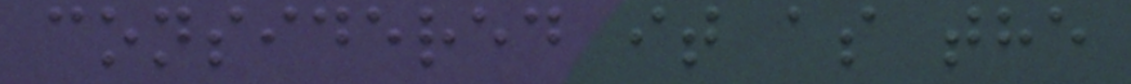considered it as the
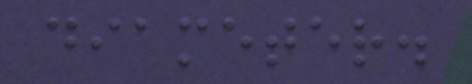diameter.
